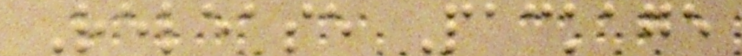Release Package
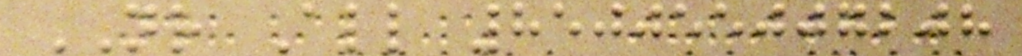NR All 850055007208
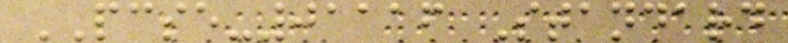PCSE-01116 Standard
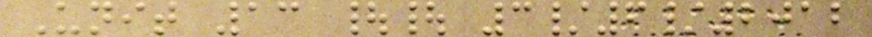Unit 13 || 3/6/2012
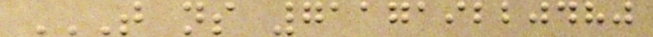T NS 711719220480
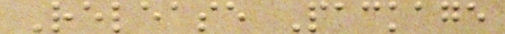Release Package
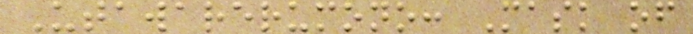Utawarerumono: Mask of
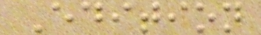Edition
